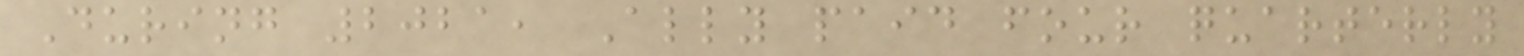During 2021, Ally paid four quarterly
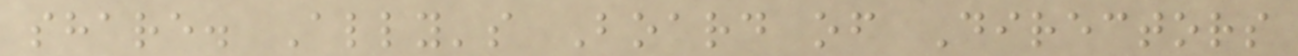share. Ally's Board of Directors
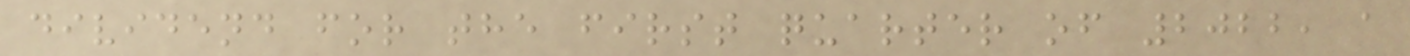dividend for the first quarter of 2022, a
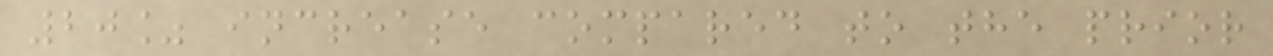20% increase compared to the prior
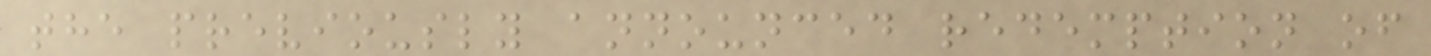the previously announced redemption of
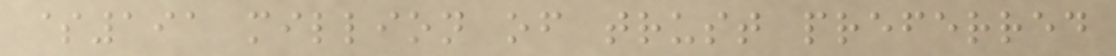$191 million of trust preferred
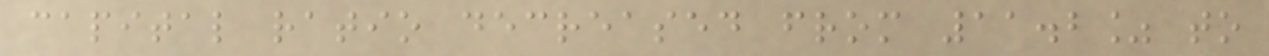capital ratio decreased from 11.2% to
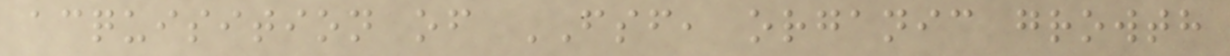acquisition of FSF, organic growth
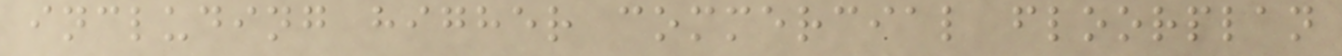including higher commercial floorplan
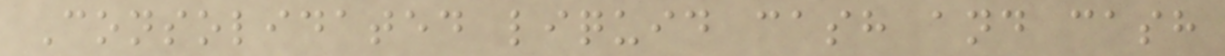Consolidated liquid cash and cash
